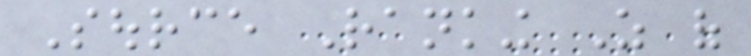Source Ranking As of
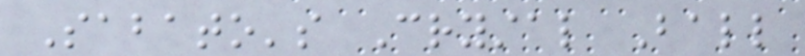Sabato's Crystal Ball
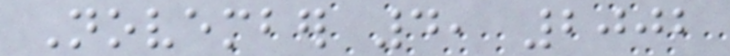November 4, 2002
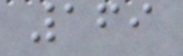169
